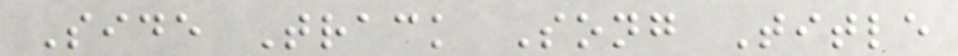Side Track Song Title
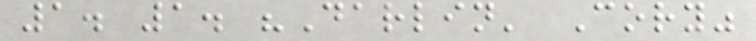1. 1. "Darlin' Cory"
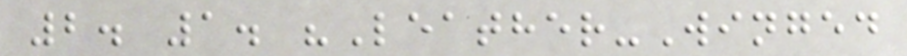2. 1. "Leather-Winged
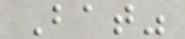Bat"
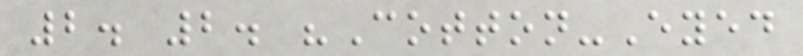2. 2. "Cotton-Eyed
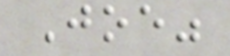Joe"
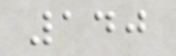140
